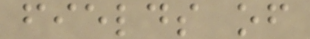fields of
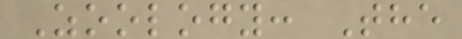Zoology: The
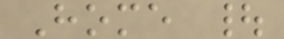Home |
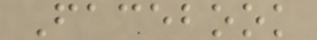Facebook
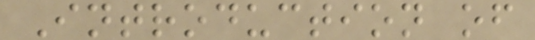Introduction of
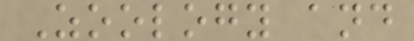Zoology and
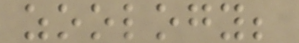zoology;
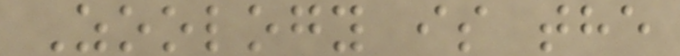Zoology is the
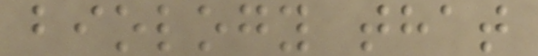biology that
